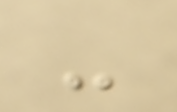-
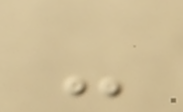-
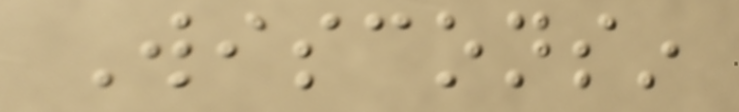Wisconsin
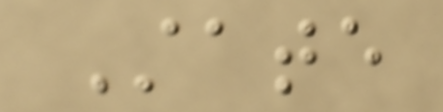State
